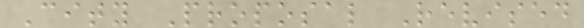City Proposal Revised
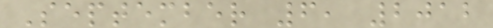September 6, 2012
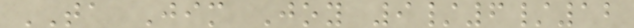TA Jim Joy 9/6/12
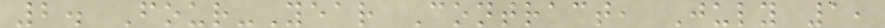2. Four-Year Contract, July 1,
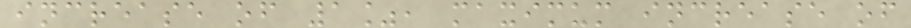increase of 1%, maximum increase of
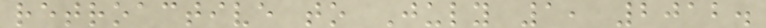retroactive to July 1, 2012.
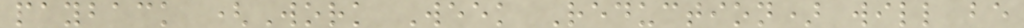payback (Work Week Reduction) will be
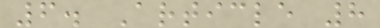6. Article 8
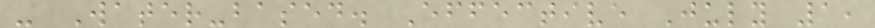- Water-based. Effective July 1,
